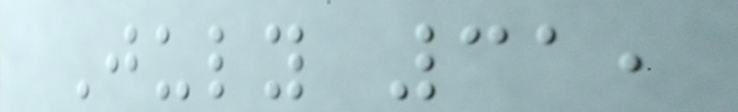July 31,
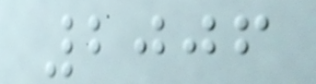2006
